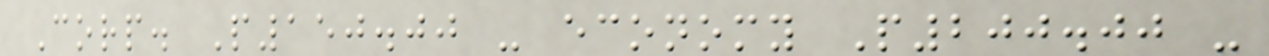Corp. P150.00 - economy P200.00 -
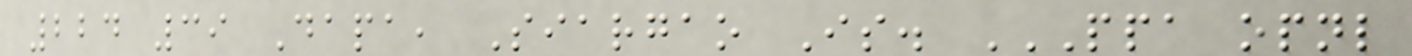224 39 Dapa, Siargao Is. PPA OPNL
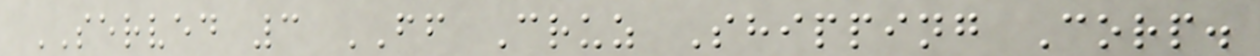SERVED 3 FF Cruz Shipping Corp.
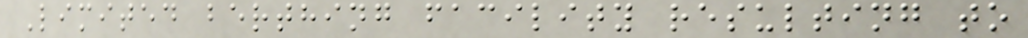Limited berthing facility resulting to
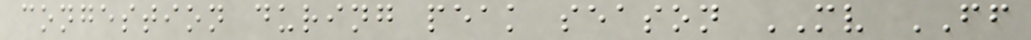congestion during peak season MV FF
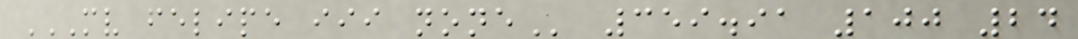MV FELIPE III NONE 359.91 100 24
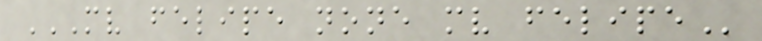MV FELIPE NONE MV FELIPE
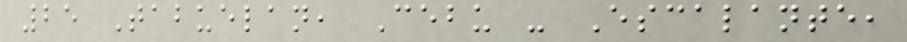25 Tabuelan, Cebu - Escalante,
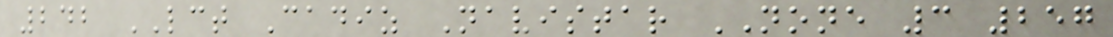242 LCT Cadiz Navistar NONE 3 257
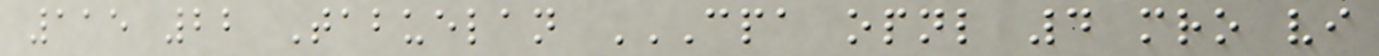115 22 Tabuelan CPA OPNL 4 MRO VI
